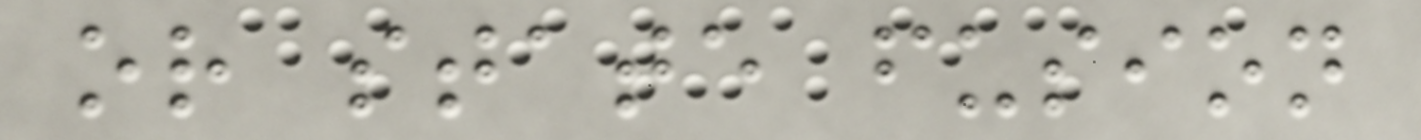or state fusion
